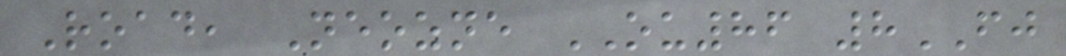Road, Neozne OU86 8FJ
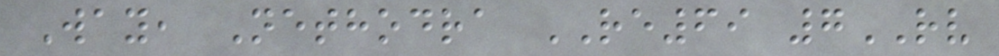Way, Nethodra RE69 7RV
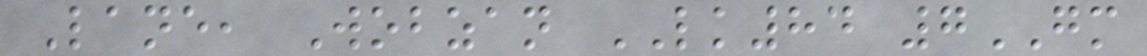Lane, Wobzan LK84 7GM
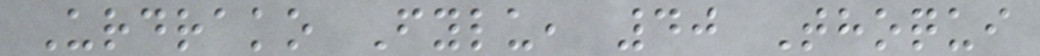Urdrako Fylu, 40 Thoqui
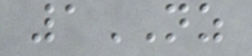1NZ
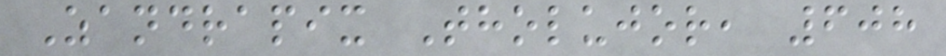Zandrapix Tholujor, 608
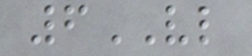6VL
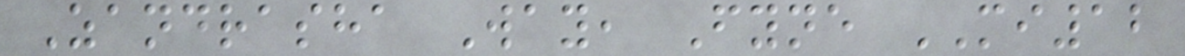Zandrasha Way, Fyne MI12
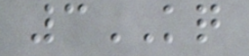3KQ
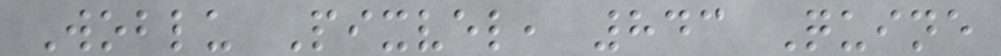Woblu Pixvel, 843 Quine
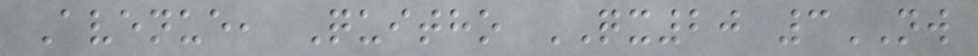Avenue, Quitho QX20 3NW
